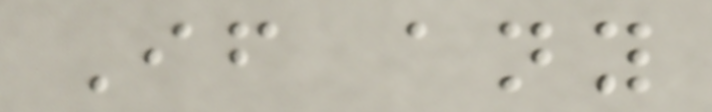If any
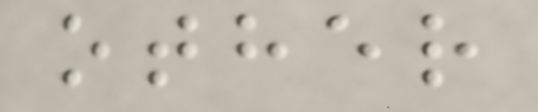other
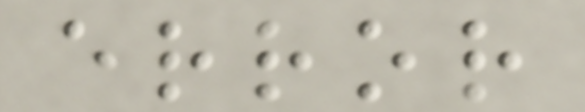error
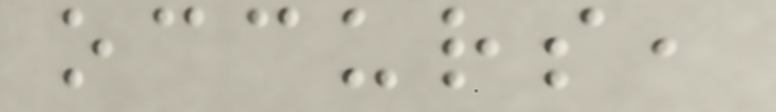occurs,
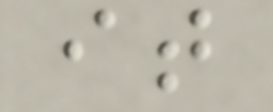it
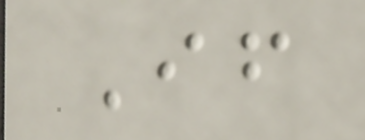If
